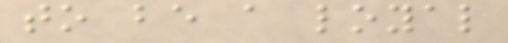to be a loyal
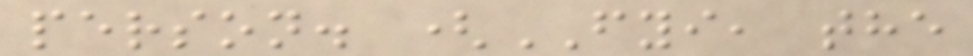person. (FYI, the
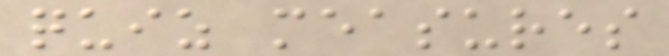quiz measures
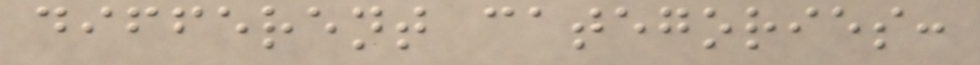different categories:
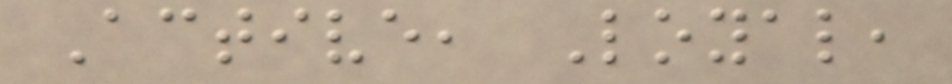Active, Loyal,
